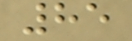85
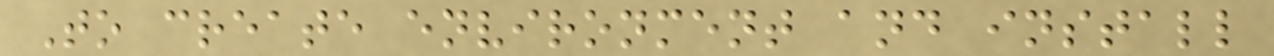To create environment and install
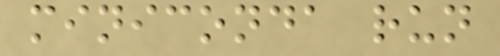miniconda run
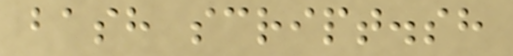bash script.sh
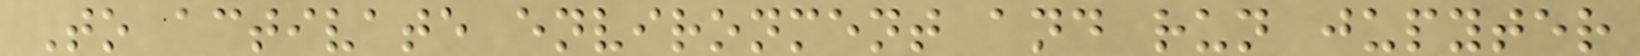To activate environment and run jupyter
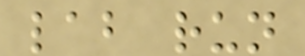lab run
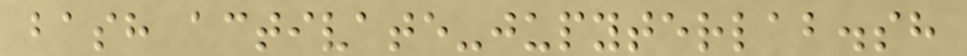bash activate-jupyterlab.sh
